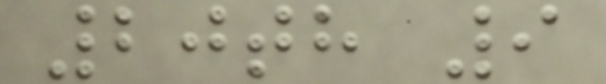20th 9
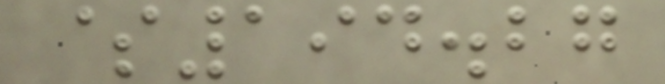$194.27
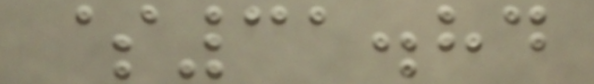$31.84
